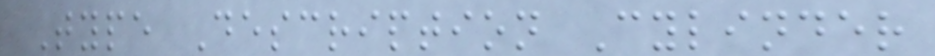Type Description Cylinder
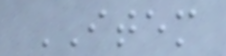ITEM
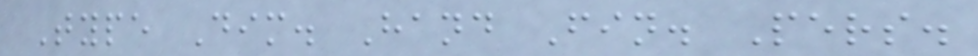Type Dim. Hand Fin. Pers.
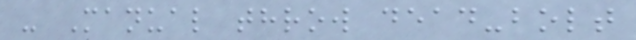- Manual throw dead-bolt
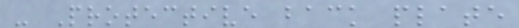- Protective back plate
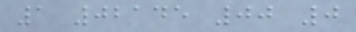1 02145 00 0
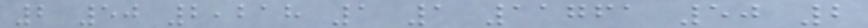2 50 2,218 1 1 11761 50 2
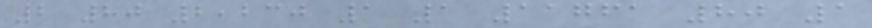2 80 2,230 1 1 11761 80 1
